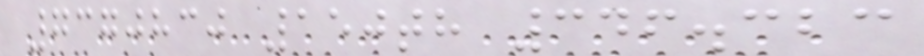7370830 150th 346.323
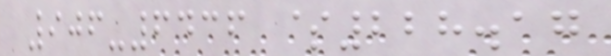906-6436 $228.17
